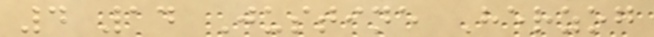4 14 Justine Herzog
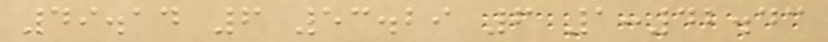49.14 6 53.29 6 1:42.43
